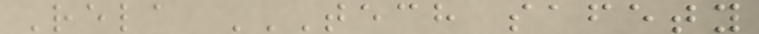Rela TECH SAFETY
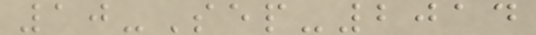10-Sep-2014
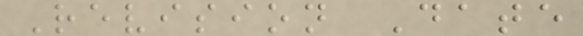Revision Date
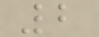2
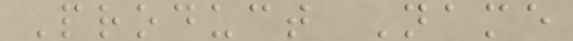Product Name
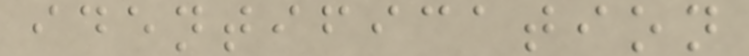identification
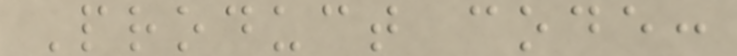Product code:
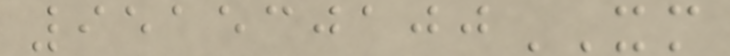951530100XM
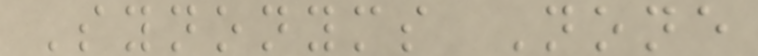Synonyms None
